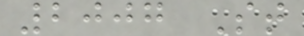2007 St
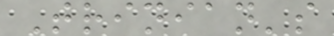Trinian's
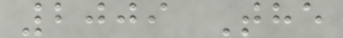2009 The
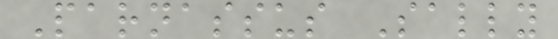Parnassus Sally
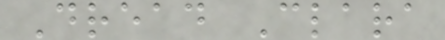Dread Clara
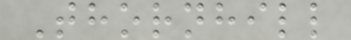Thornhill
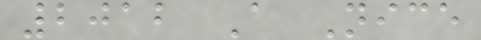2012 A Nice
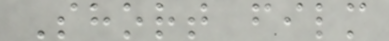Short film
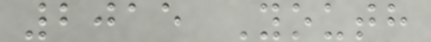2015 Youth
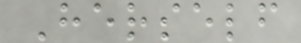Herself
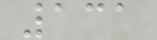131
